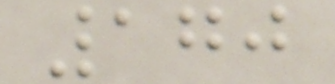170
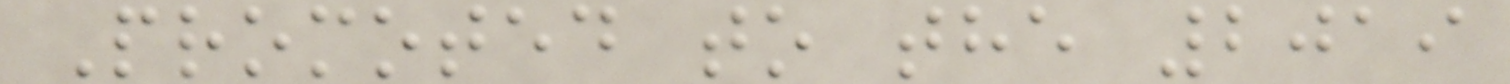Promoted to the 2019
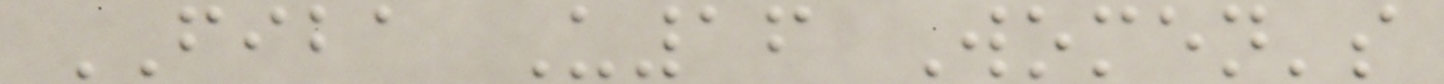FIBA U16 Women's
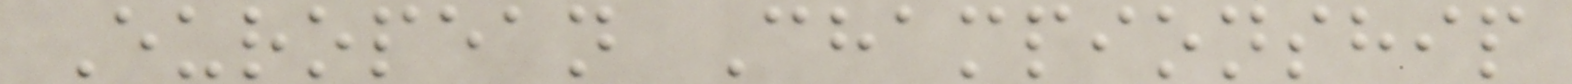European Championship
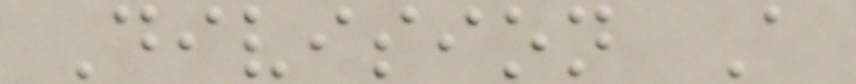Division A
